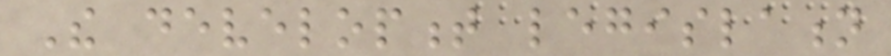The development legislation
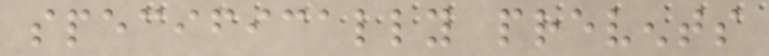specifically prevents
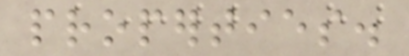properties.
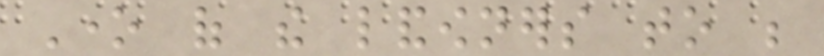One of the landowners to be
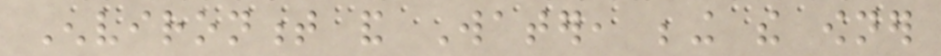Environment and Water, being the owner
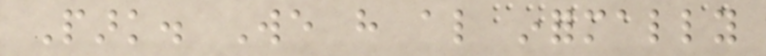Park. We have also informally
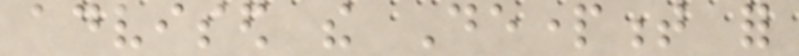advised the Department for
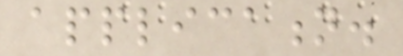application.
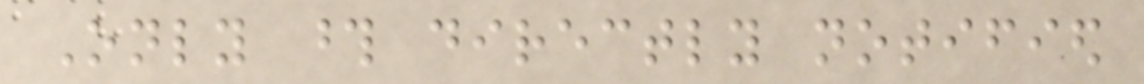Only those directly notified
